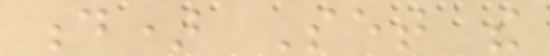d) Set the
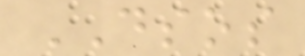DSOS
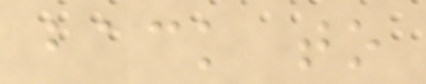back to
